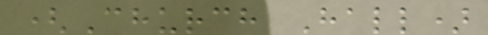(Church Hall)
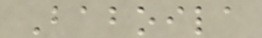Baboila
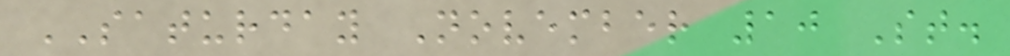SATURDAY November 10 St.
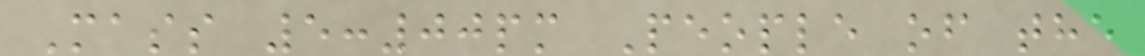Mass 5:00pm People of the
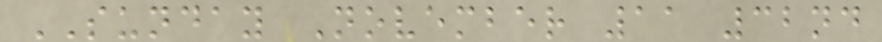SUNDAY November 11 32nd
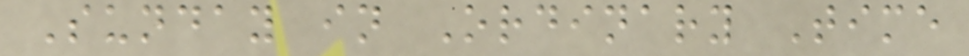Sunday in Ordinary Time
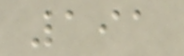191
